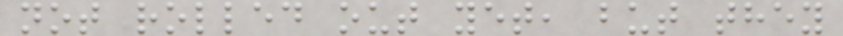not rolled out yet, but they
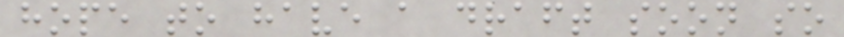hope to have a draft soon so
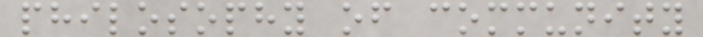philosophy of community
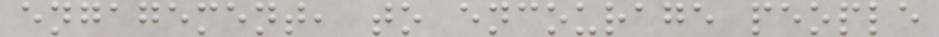engagement, to encourage people
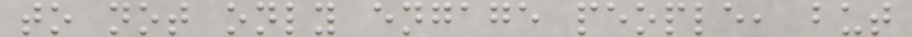to not only engage people, but
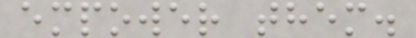empower them.
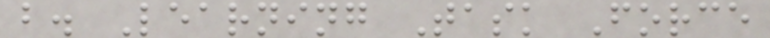b. Learning Task Force
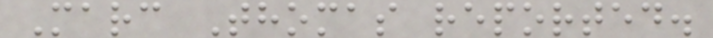Marc Thomas reported.
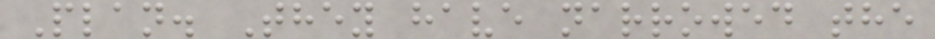Plan. They have narrowed the
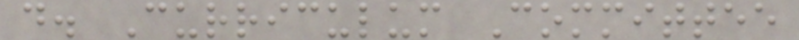d. Curriculum Committee
